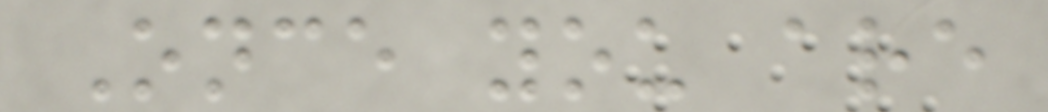Once you are
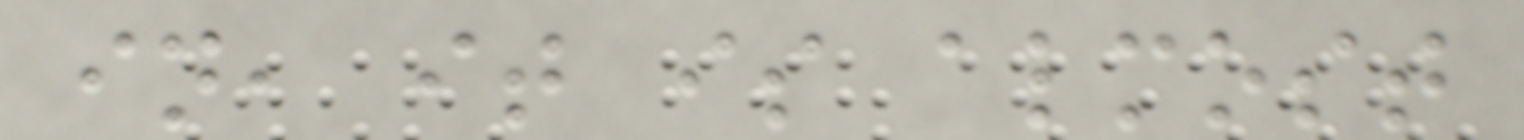in, it is almost
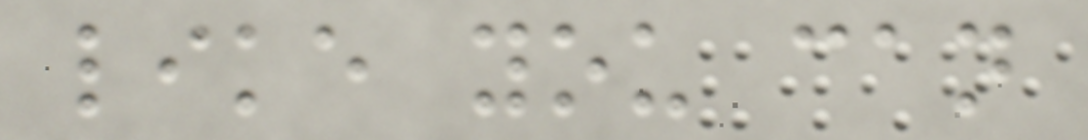like you can
